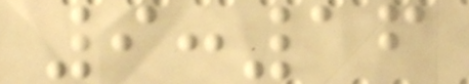9:16
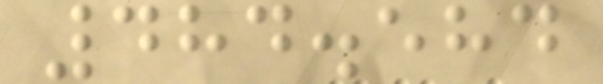484.584
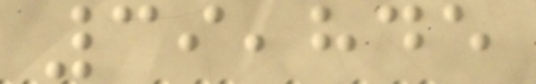39,845
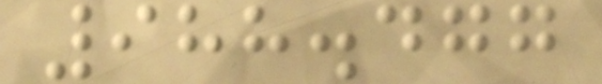988.477
